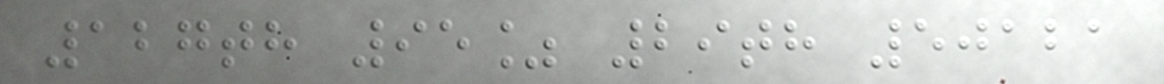127th 95% 29th 50121
